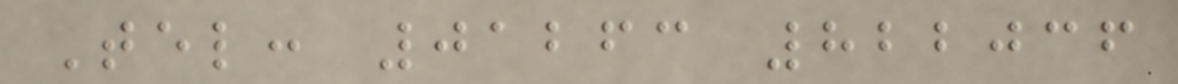Tel: 01263 822036
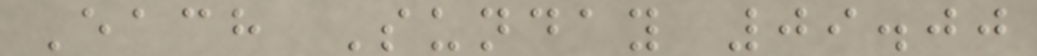Each Sunday 09.00
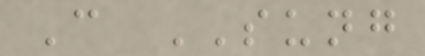C SUNG
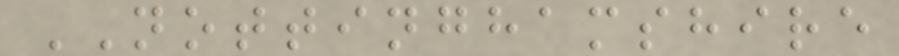NOTTINGHAMSHIRE
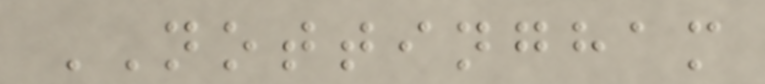NOTTINGHAM
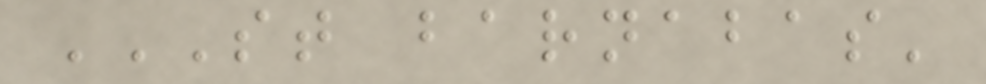ST BARNABAS'
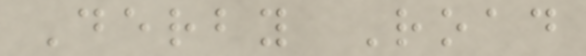Derby Road
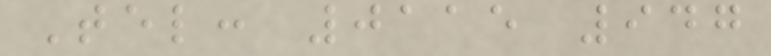Tel: 0115 947
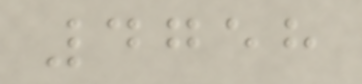4758
